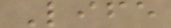Life
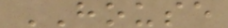HOUSE
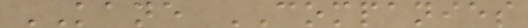KANE COMPANIES
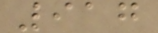917
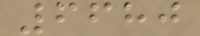6680
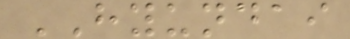HYUNDAI
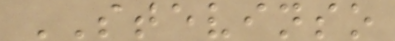STEVINSO
